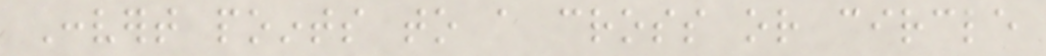Convert points to a cross or circle
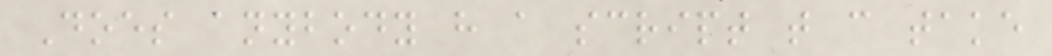Does anybody have a script that can take
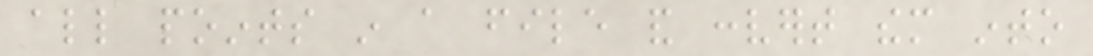all points in a file and convert them into
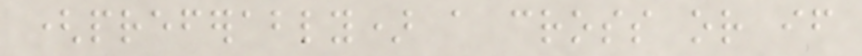(preferably) a cross or if
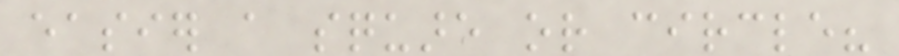easier a square or circle?
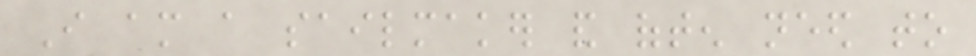I am a sailmaker and often need to
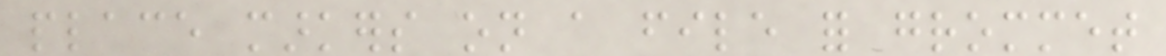place markers on a file for grommet
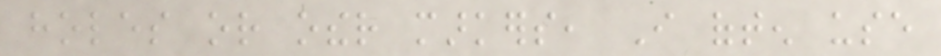holes or other markers, I often use
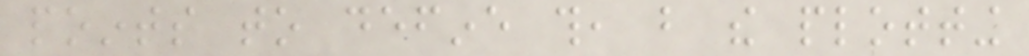points to define this, but the plotting
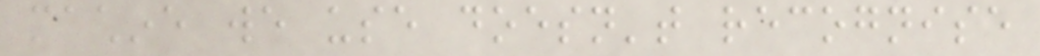machine we use doesn't recognise
